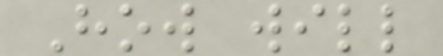How will
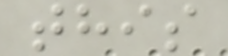this
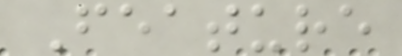Feature
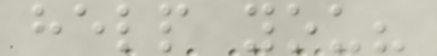help you?
